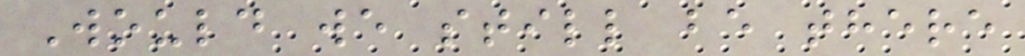Would we still be there
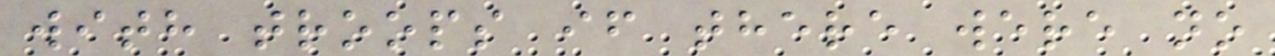with troops if there were no
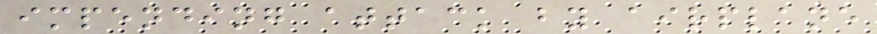impending attack by airplane
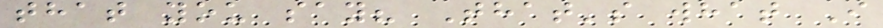that you say? That's what I
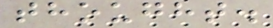thought.
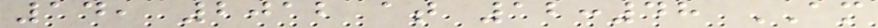14, 2012 at 12:48 AM
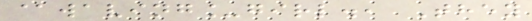@waving_girl., They
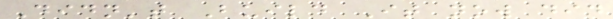Didn't Build It now did
